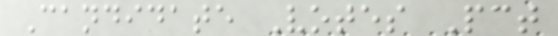Candidate Votes Pct
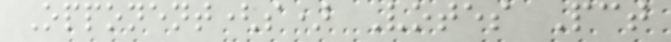Opponent(s) Votes Pct
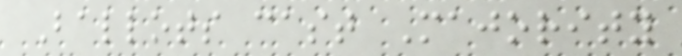Ballots cast Majority
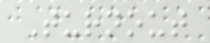Turnout
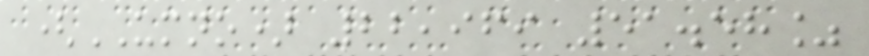(UMNO) 22,969 51.58%
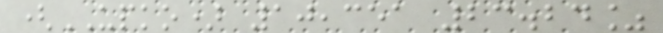(UPKO) 10,351 23.24%
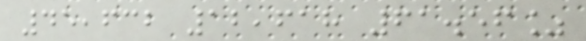45,632 12,618 61.56%
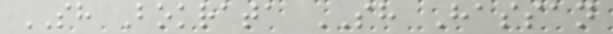SH Bokrata SH Hassan
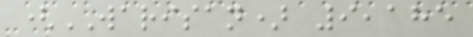(WARISAN) 9,185
